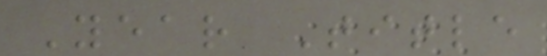Year Title
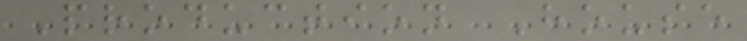Production House
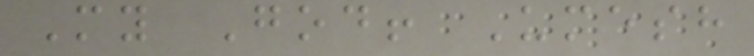My God! Umesh
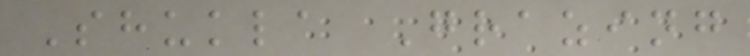Shukla Grazing
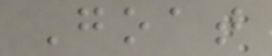Goat
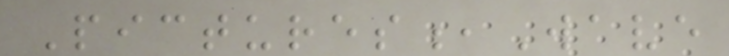Pictures,Wave
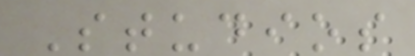Studios
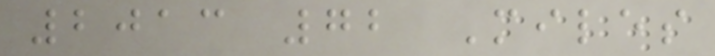2013 72 Miles
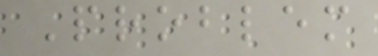Problem
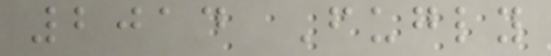2014 Fugly
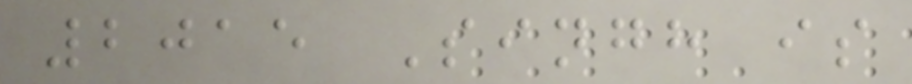2015 Singh is
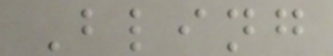Bling
